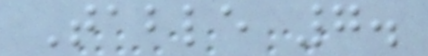Table 7.
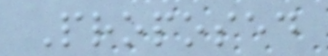Proposed
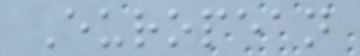European
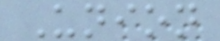Union
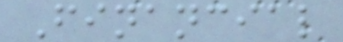Financial
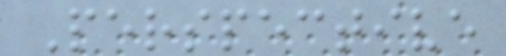Perspective
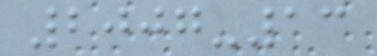2007-13
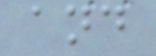and
